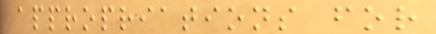appropriations for
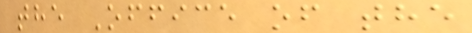the Office of the
